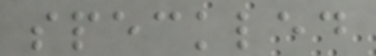speckled
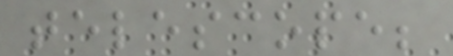telescope;
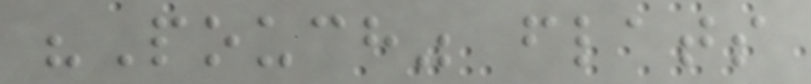"Pouch" flats
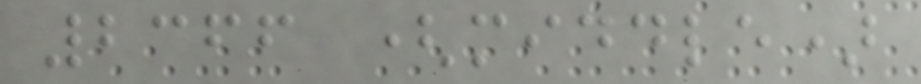2366 (middle)
